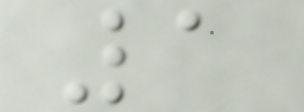1
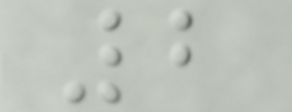2
